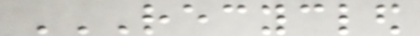RECYCLED
